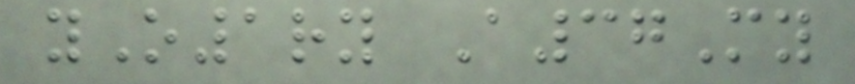yO1ry A37My
